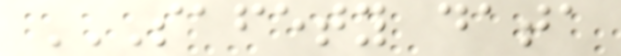SAFETY DATA
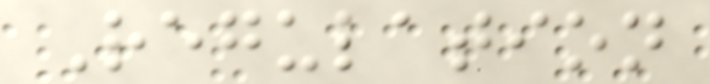Regulation
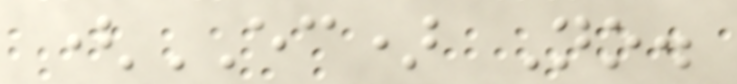(EC) No.
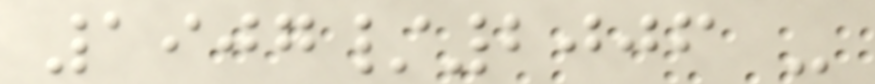1907/2006 -
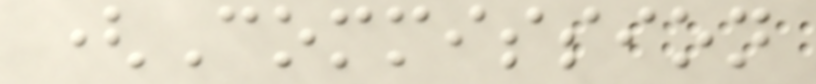(Commission
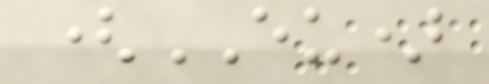(EU)
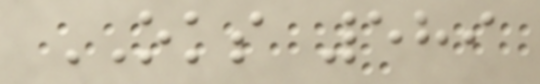OKS 589
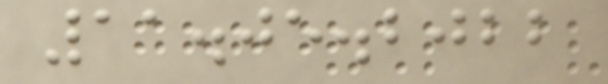11.05.2022
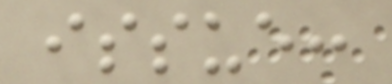issue:
